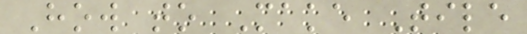How to Make Tile
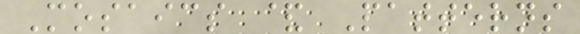Mosaics & Patterns
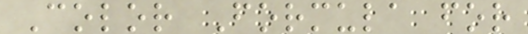Color Formula for
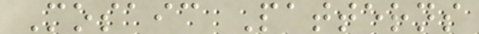Mosaic Patterns
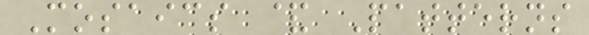Mosaics & Patterns
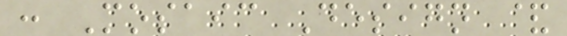: Mosaic Design &
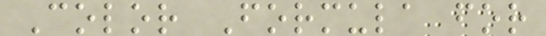Color Formula for
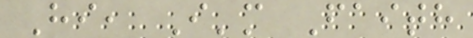Hi, I'm Faith
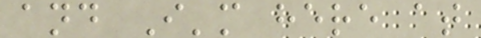and I'm here at
